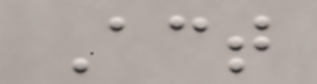Act
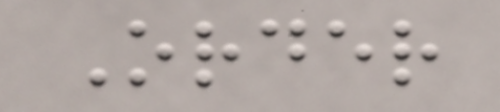Order
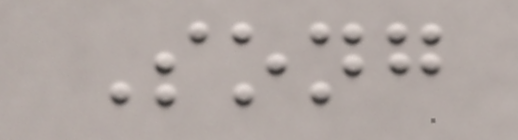Song
